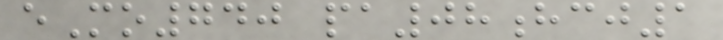eMo740 pa08hcj1
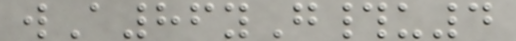wA86yG#u4
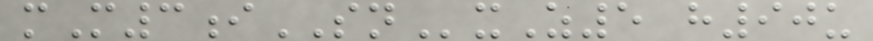mM3iSNxZ5 h90u
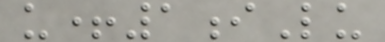u+1iLu
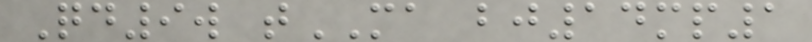Qd9w tMA bj14mp1
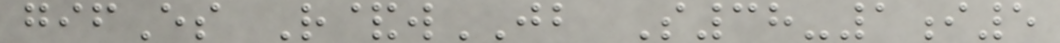gifEs R&wJB S38-1i5
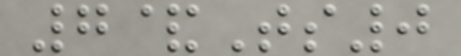7&Ts0
